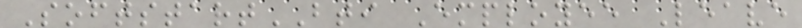SoftstartBTI Employee Leave
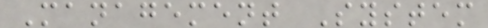Management System
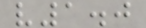v1.0
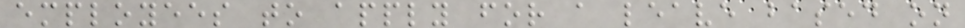employees to apply for a leave based on
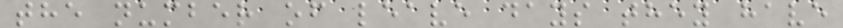the number of leave days they have
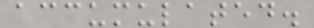accumulated.
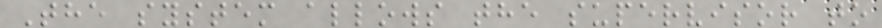The system allows the supervisor to
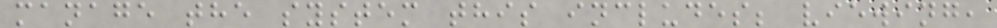manage the system this includes; viewing,
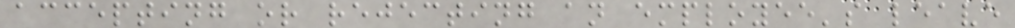accepting or rejecting an employee's leave
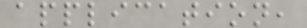application,
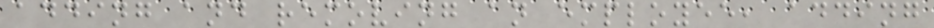adding and removing an employee, adding
